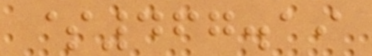$467.19
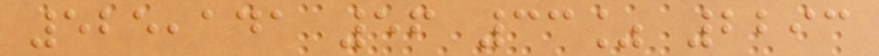525,141 56 33% 2293
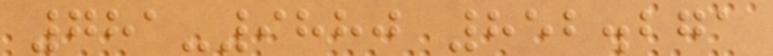781-9880 852.271
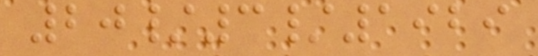20/3/1929
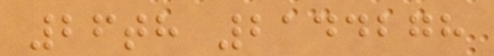26th 2144278
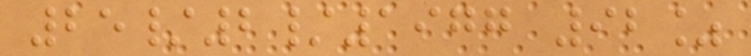25/2/1977 92%
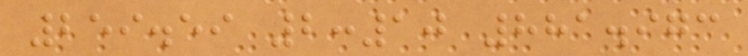259.59 2:10 881.973
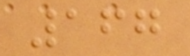167
